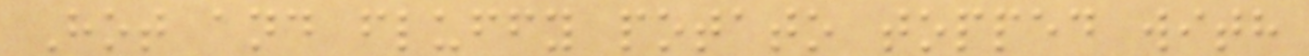Hot and fluffy potato topped with
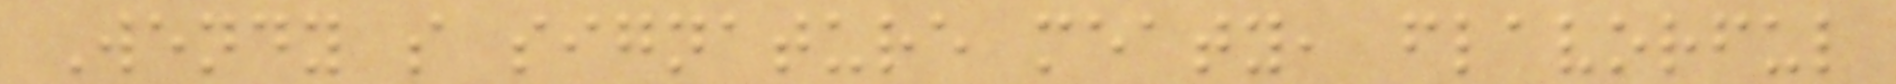Wendy s signature meaty, flavorful
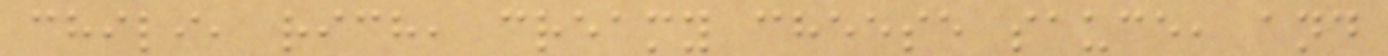chili, rich, creamy cheese sauce, and
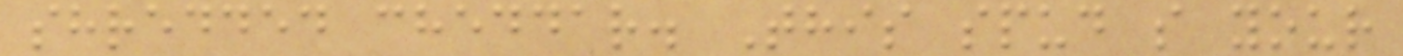shredded cheddar. This spud s your
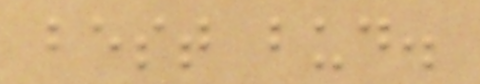best bud.
